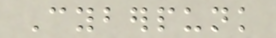Cyberpunk
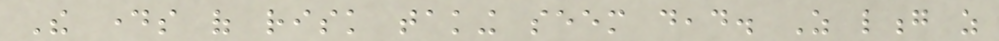The days of risk taking seem dead. As long as
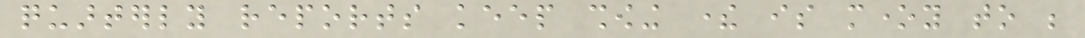quarterly reports keep showing there is money to be
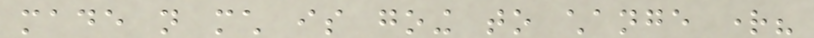made not much is going to change right?
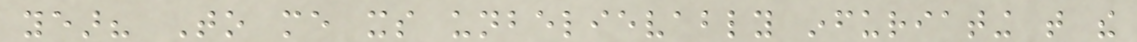year? To me its unbelievably infuriating that the
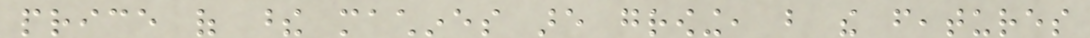price of these machines are growing, but the features
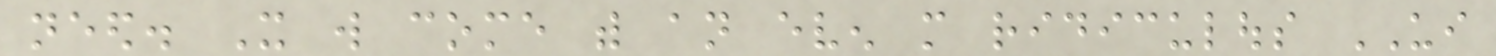need. It will come with an even more ridiculous UI
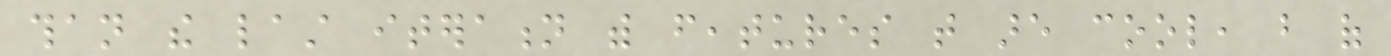than the last iteration with features that are cool, but of
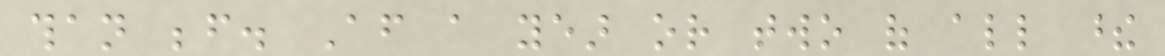than before. After a year or two of all these
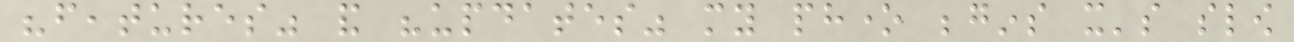"features" and "updates" my phone begins it's slow
